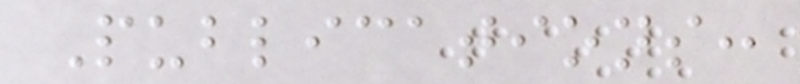Publications:
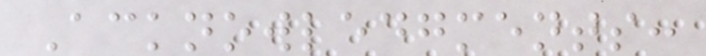Acknowledgments:
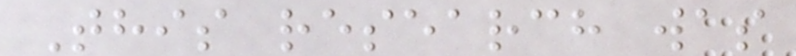This research was
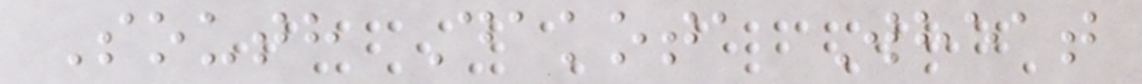South Dakota Wheat
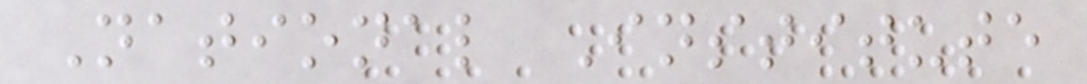National Institute
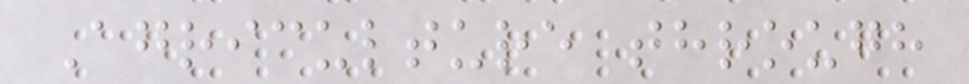Agriculture through
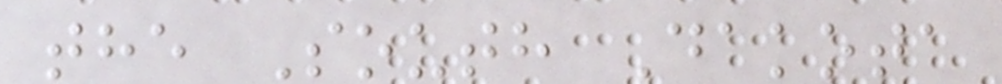the South Dakota
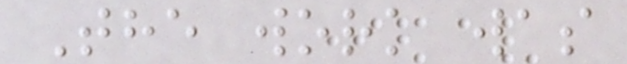The work was
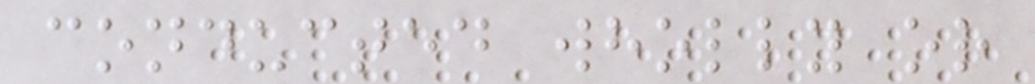conducted wholly or
